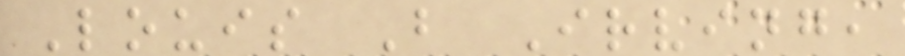Louis B Irving,
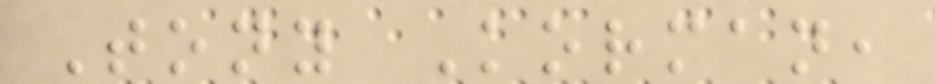Tony Korman,
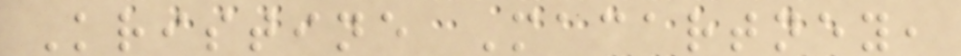Kristine Macartney,
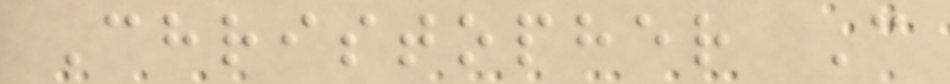Christopher C
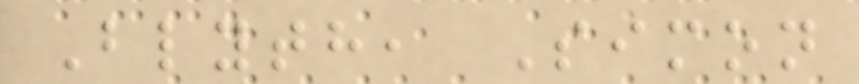Blyth, Simon
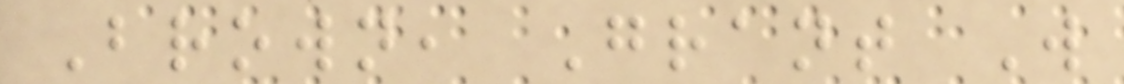Brown, Grant W
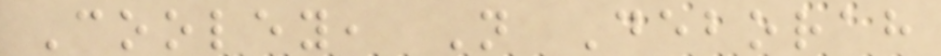Cooley, N Deborah
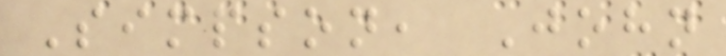Simpson, John
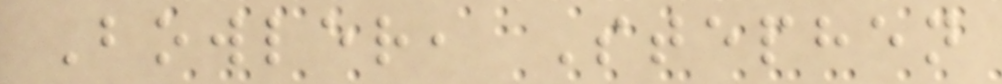Bowler, Stephen
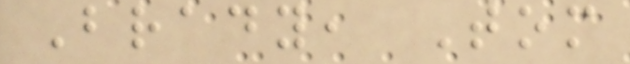Brady, Tom
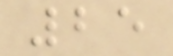25
